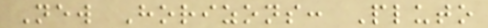New Horizons: Pluto
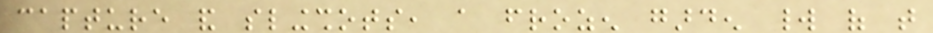capture and slingshots, a frozen garden world of that
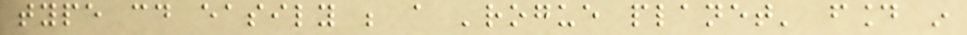type could easily be a 'rogue planet' found in
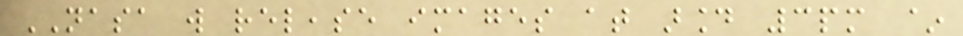NASA will release images at around 3pm ~
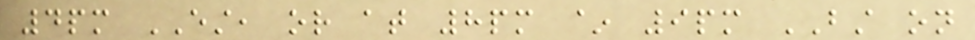4pm EST, or at 8pm ~ 9pm BST on
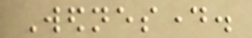Wednesday.
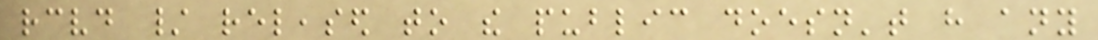received / released to the public doesn't have any
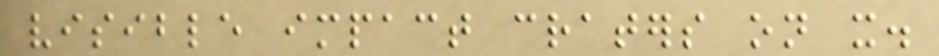visible impact craters on it.
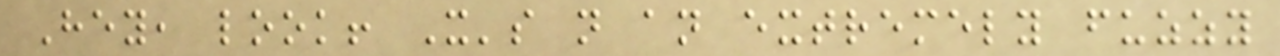Hey, look! It's not an extremely fuzzy
